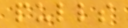pulls
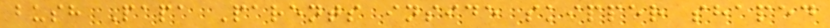bush Papa Parents inside skipper shaped
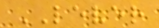LEVER
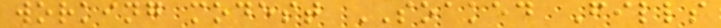working modest SOAKED Fills
